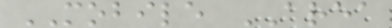MOBILE AREA
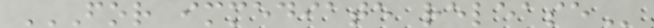FOR IMMEDIATE RELEASE
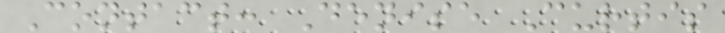Contact: Denise Curtis
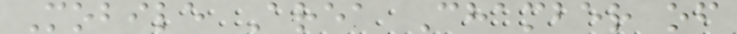Mobile Area Chamber of
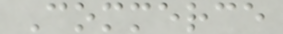Commerce
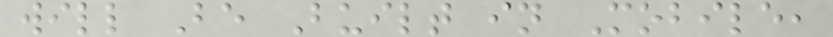will Be Built in Mobile,
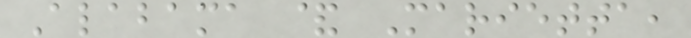Alabama & Marietta,
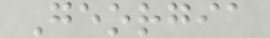Georgia
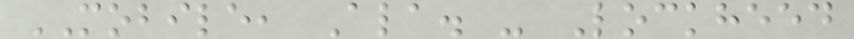MOBILE, Ala. - Lockheed
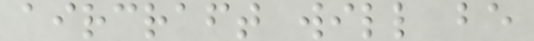aircraft will be
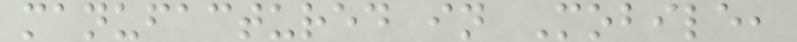manufactured in Mobile,
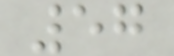57
